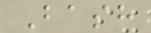Bash
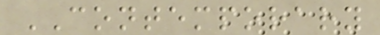CONTEMPORARY
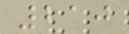210
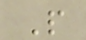P
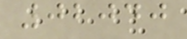02040
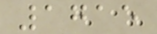1715
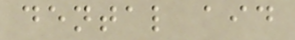dental aid
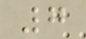7
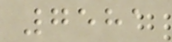7581
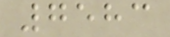7583
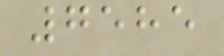7585
